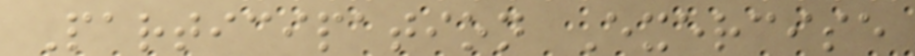Participation Exercise
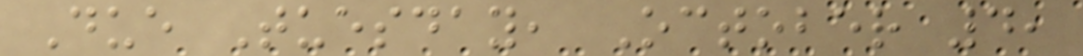Due Tuesday, October 4,
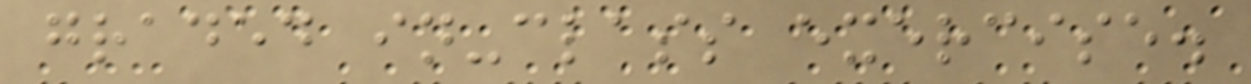graded in-class exercise.
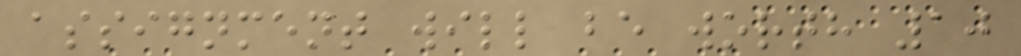assignment will be worth 10
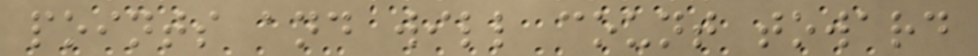points and will count toward
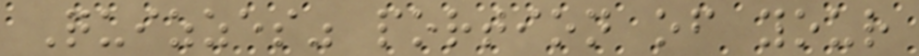Quizzes" portion of your
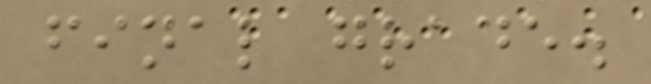final grade.
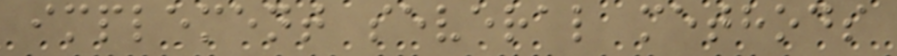implement several methods
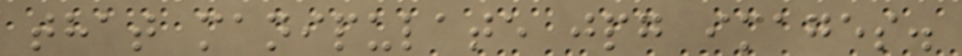that manipulate jpg images.
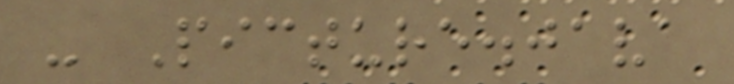- Picture.java
